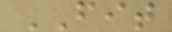FIT
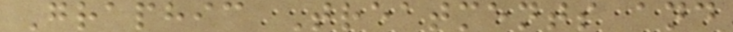Graphic Treatments and
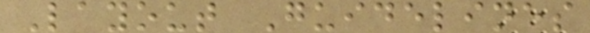Layout Guidelines
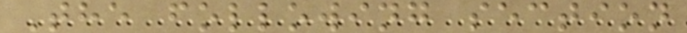The following section
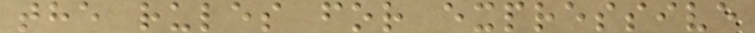the rules for expressive
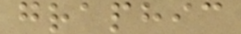graphic
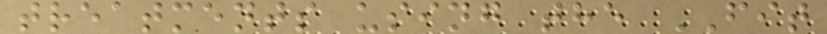treatments using the FIT
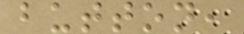button,
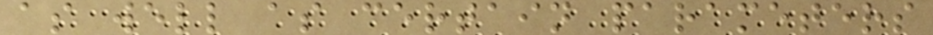as well as certain parameters
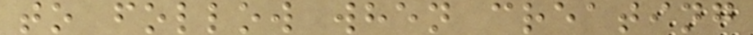to follow when creating
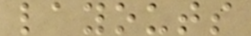layouts
